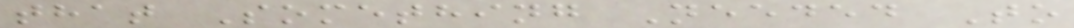that Something Needed To
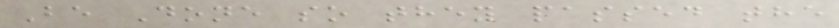Be Done so they passed the
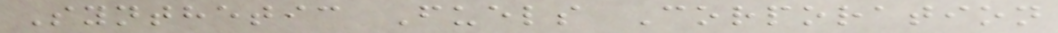Synthetic Fuels Corporation
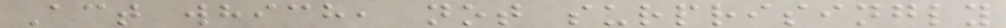Act which, not surprisingly
